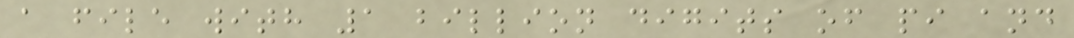a file with 1 billion digits of pi and
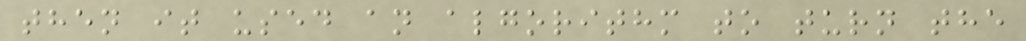then it used an algorithm to turn the
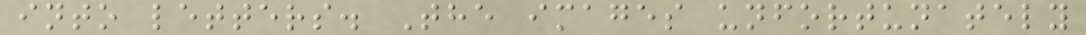into letters. The images unfortunately
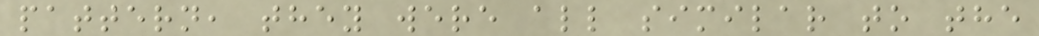pattern, they were all similar to the
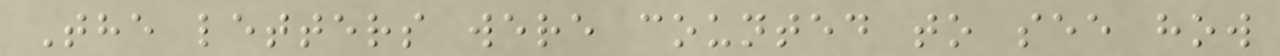The letters were counted to see how
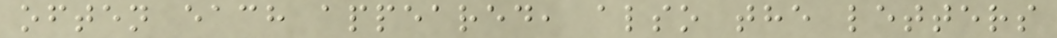often each appeared, also the letters
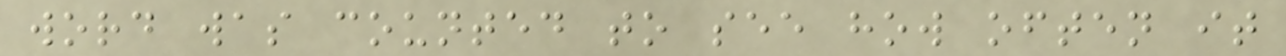word was counted to see how often it
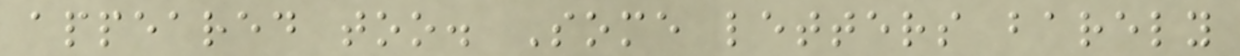appeared too. Some letters barely
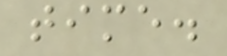time.
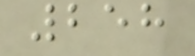258
